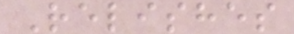Relishes
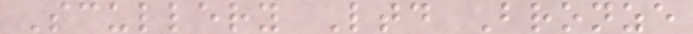Scullery Ltd Bronze
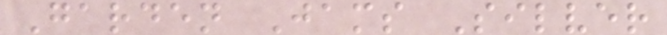Garden Jams Silver
